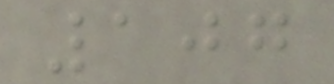107
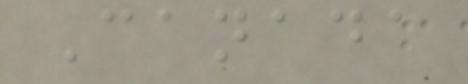Canada
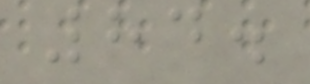84.
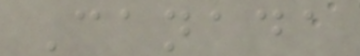Canada
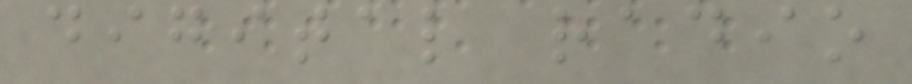digital radio
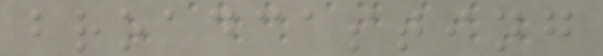broadcasting
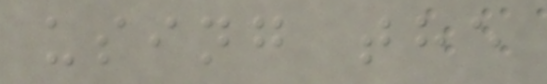using the
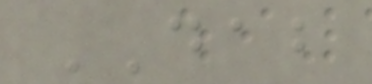DAB
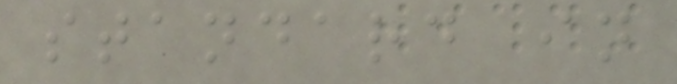standard in
